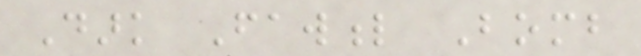Dark Fawful Bomb
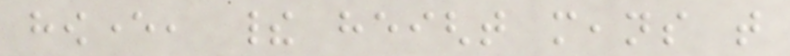however, their height means that
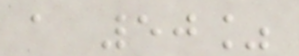a 50%
